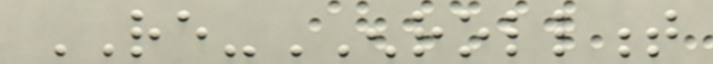RE-ENROLLMENT
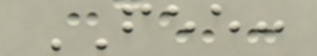FEE:
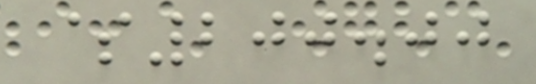$200.00
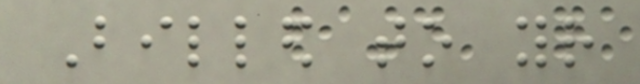Billed to your
